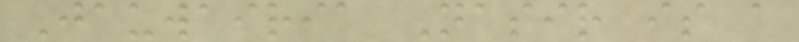Jauwairia Nasir is a
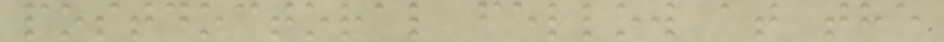postdoctoral fellow at the
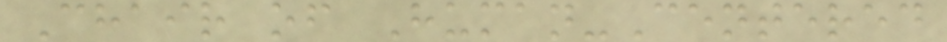Chair of Human-Centered
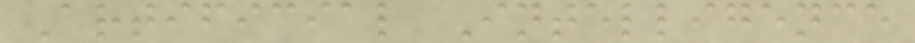Artificial Intelligence
